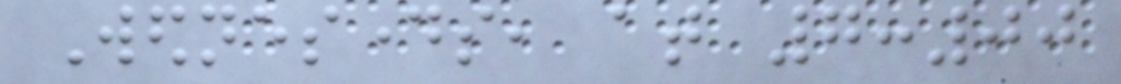Wednesdays, at 7:00
